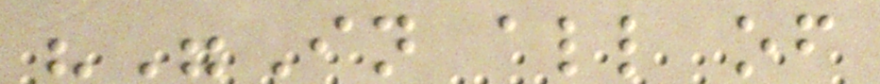""In all of
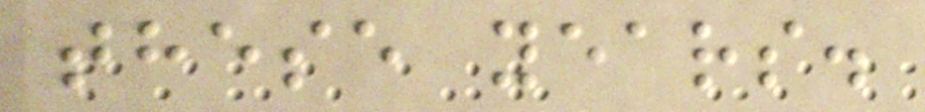these years.
